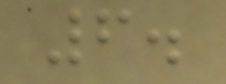6.
